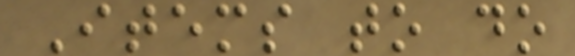Items to do
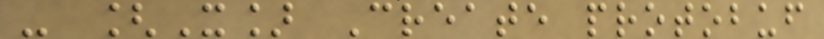- [X] Create protobuf
